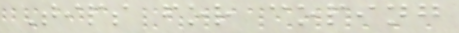Tips for coping
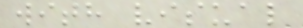with visual
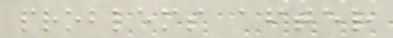problems after
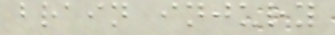brain injury
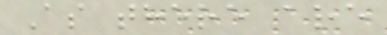As there are
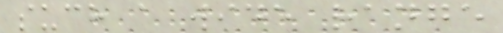such a wide range
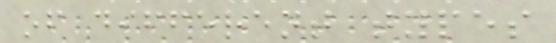of different types
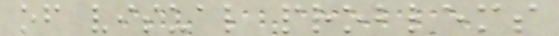of visual problems
